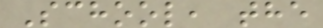School, the
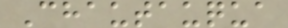Chautauqua
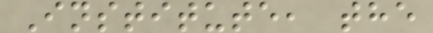Institute, the
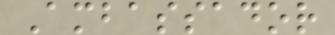Ambassador
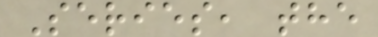Series, the
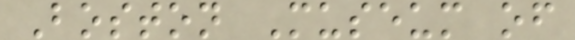Boston Museum of
